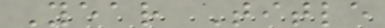Year Title
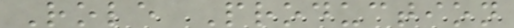Role Production
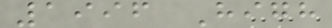1996 High
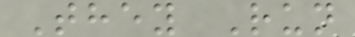They Run
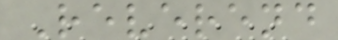Reverend
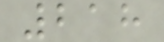218
